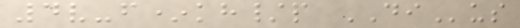4v-f*kh/p DIus
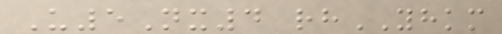U5Nx4 rhYHKM
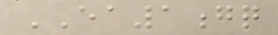EA1gq
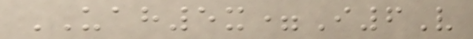UAH5x=I6V
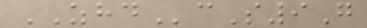ZHDcS9G
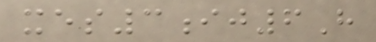xes3ij6H
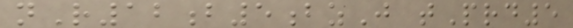nR12b5bzJ tPrd5
